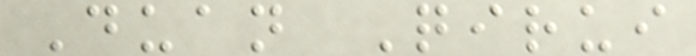Duan Qirui
